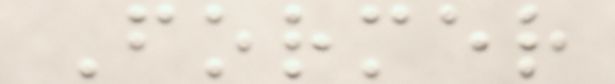Former
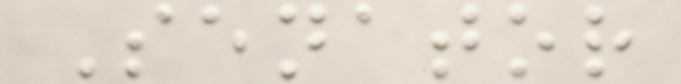Senator
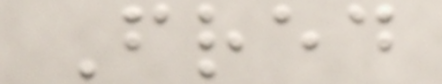Fred
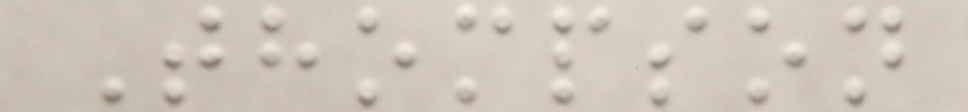Thompson
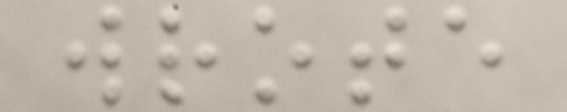wrote
